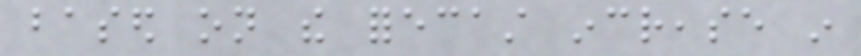based on the forecast increase in
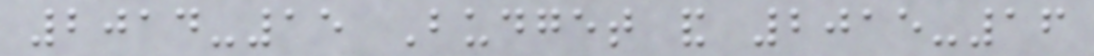2014-15 Budget and 2015-16
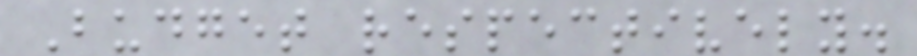Budget respectively.
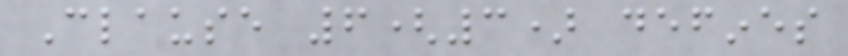Clause 6(3) defines
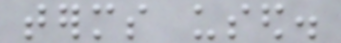terms used.
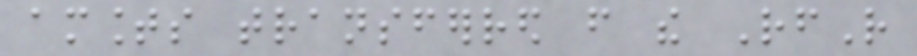amounts transferred from the RfR
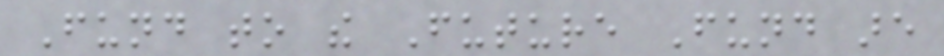Fund to the Future Fund are
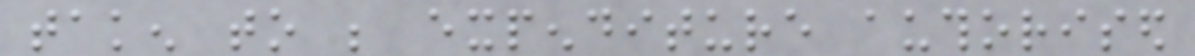taken to be expenditure authorised
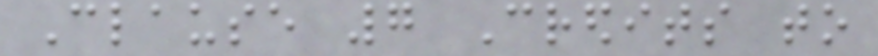Clause 7 Credits to
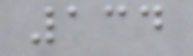134
